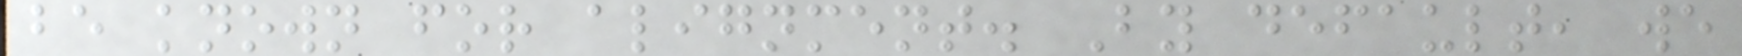be known for alignment. By default, we
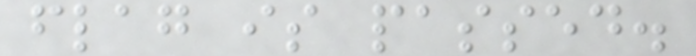flag is passed.
